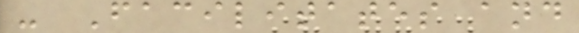- Facilitates and
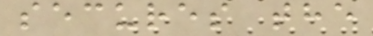secures the
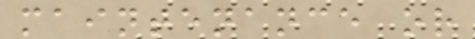maintenance or
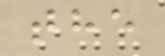the
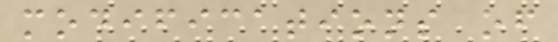modifications of
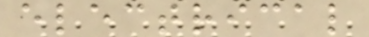electrical
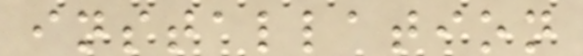installation
